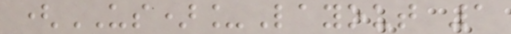(US)_Layout 1
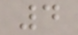4
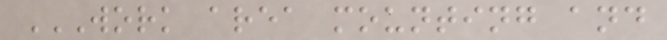WORK AREA MOUNTING AND
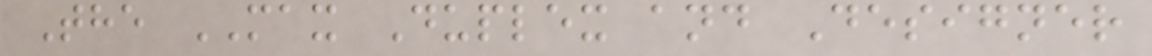The MAX Duplex and Designer
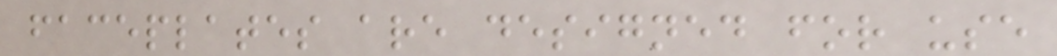faceplates are designed for use
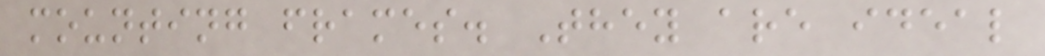mounting frames. They are ideal
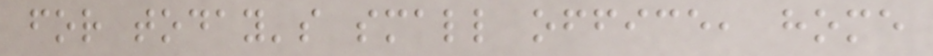for today's small office, home
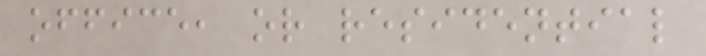office, or residential
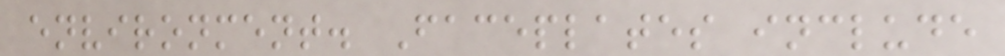environment. Faceplates include
